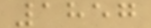1857
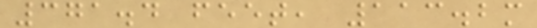371.4 feet, 113.2m
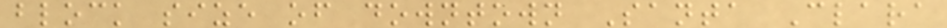block size of downtown Santa Clara
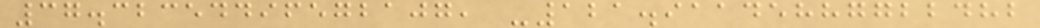37.32354496572107, -121.91145887722482
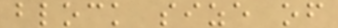block size of
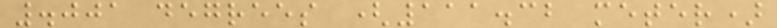.001 degrees (111.32 meter)
